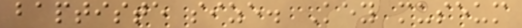baptiste size. Key museum
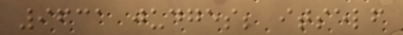9631 judges; itself
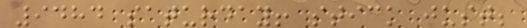9484 saturday! stick just;
